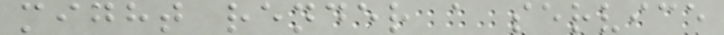might render a service
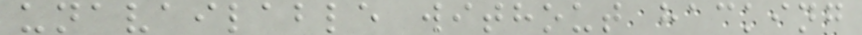unavailable without hacking
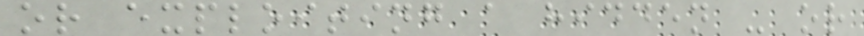or exploiting a hidden - or
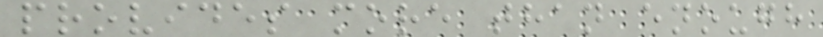provides more than enough
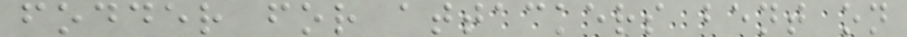fodder for attackers bent on
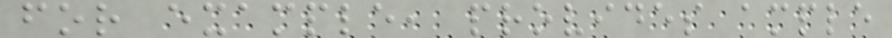for example, provides ample
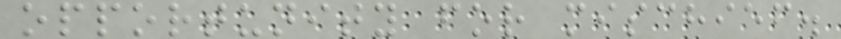opportunity for mischief.
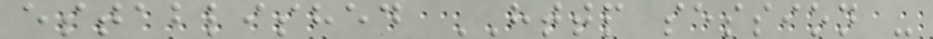established HTTP session -
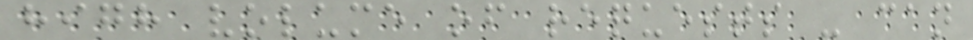high volume of requests - can
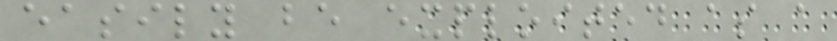easily be exploited as a
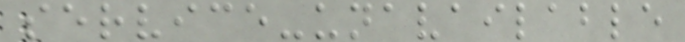service-unavailable
